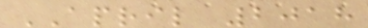APRIL 2018
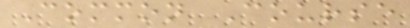Common Course
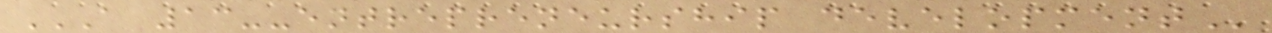A 13--ENTREPRENEURSHIP DEVELOPMENT
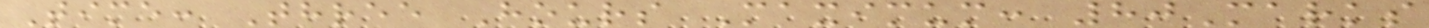Time: Three Hours Maximum: 80Marks
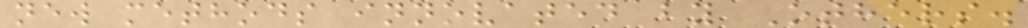new methods innovated by Others.
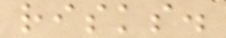risks.
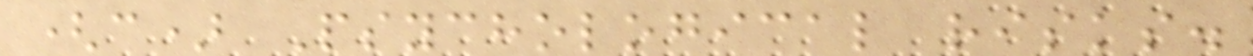(c) Psychological risks.
